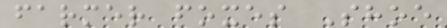farmer foxes Shoe
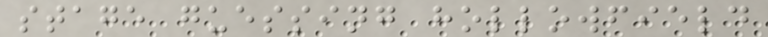stage guessing hollowfield
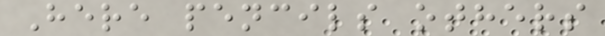Here pencils others
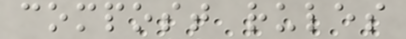compost rules
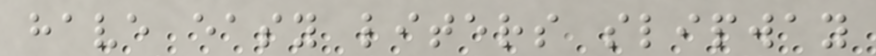have easy liters slipway
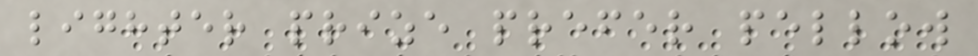lighter prize prefer pellow
